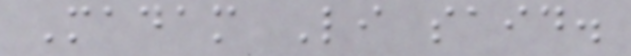Madam Li said.
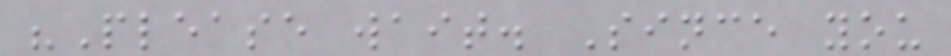"Please wait. Since you
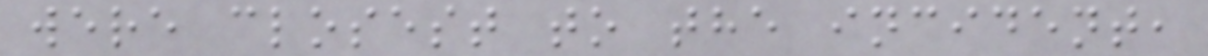were closest to the incident,
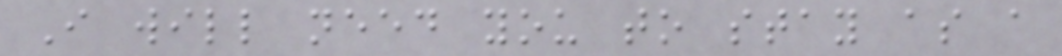I will need you to stay as a
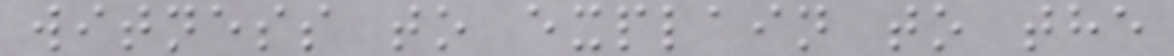witness to explain to the
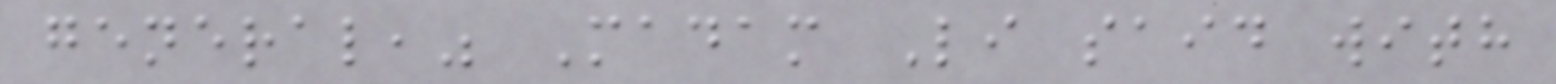general," Madam Li said with
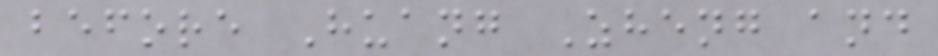before Huang Zheng and
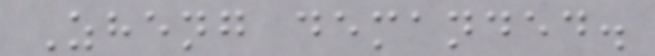Zheng demanded.
